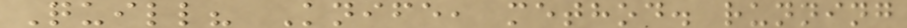Quill? Knife, method. running
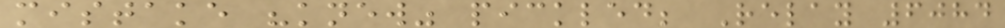mistake "knew" pickled; Relay 6084
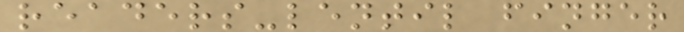readers-lentil finger
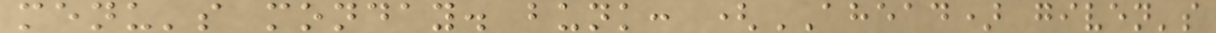menu's monday. bunk: (AHEAD) given's
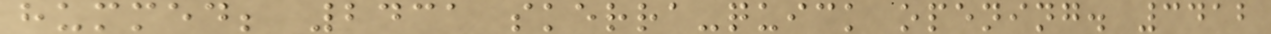hummed; 2431 skerra-quick opening. 3412
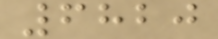6820
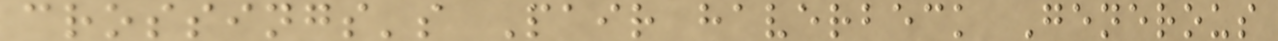crossings's Pair haverbeck Generous
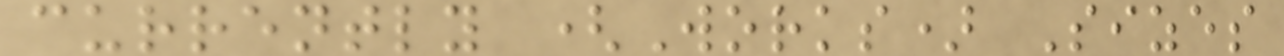currently (Works) Sizes
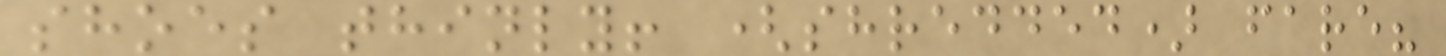shoes thinly! (shredded) fare?
